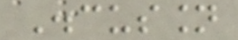Discussion
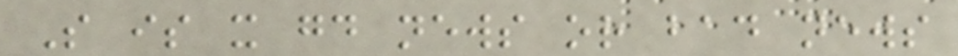So is it good news or bad news
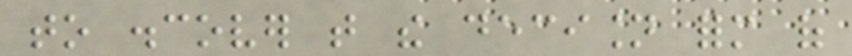to discover that the decision form of
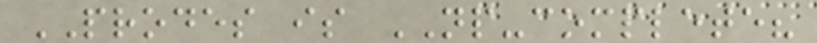PRODES is NP-complete?
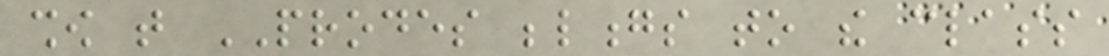show that PRODES belongs to the class
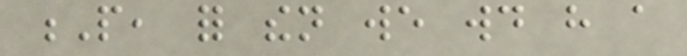P, for then we would have a
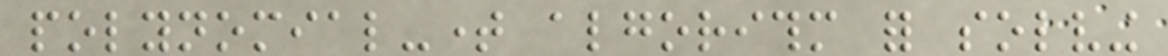polynomial-time algorithm for solving
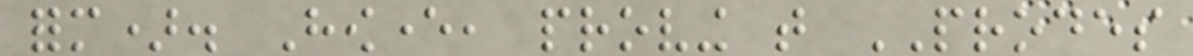form). However, proving that PRODES
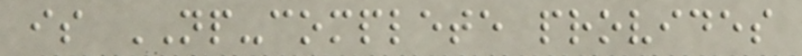is NP-complete provides
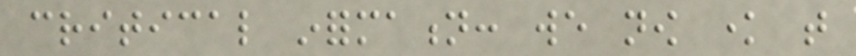critical information: we now know that
